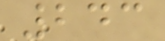243
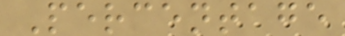Percentage
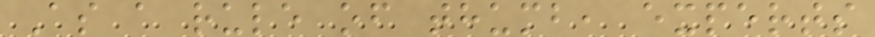As a rule of thumb, experts
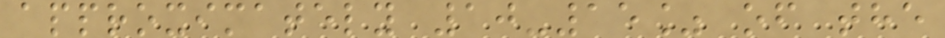approximately 10-15% of the
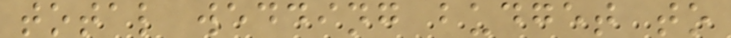total wedding budget to
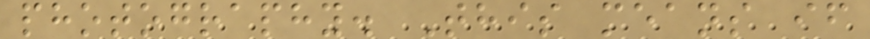photography. This means if
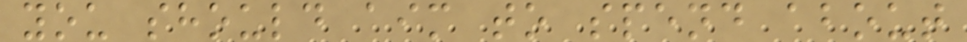you should aim to spend about
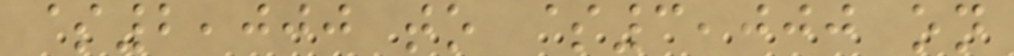$2,000 to $3,000 on
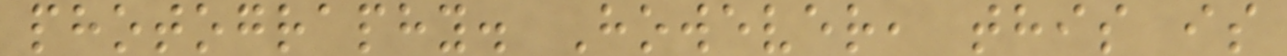photography. However, this is
